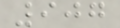907
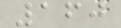160
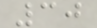30
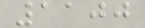1100
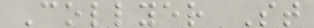Collyer St
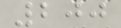200
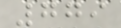779
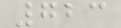723
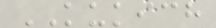KUKICH
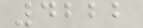4222
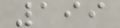199
